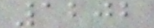1202
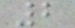2
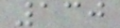130
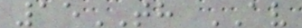15TH AV
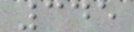345
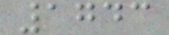1743
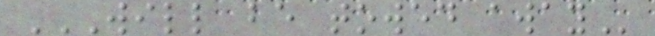WILL BE TOWED AWAY
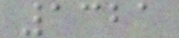1321
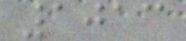1013
